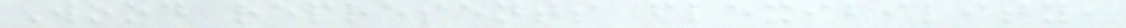Wood represents flexibility,
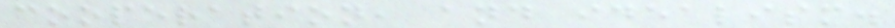cooperation, and idealism.
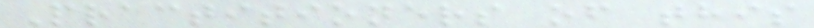Practitioners of this
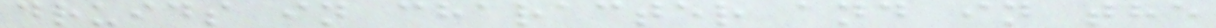druids in character and in the
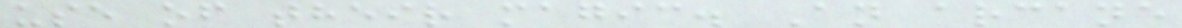use of their magic. An arcane
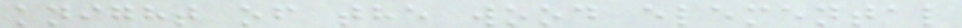knight of the wood elemental
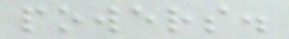powers.
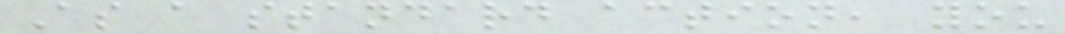As a standard action, you
